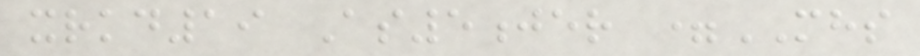xrkd19 As5jer =MHS
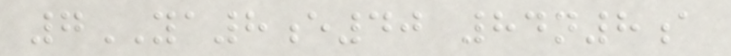7YA8e40 84n8a
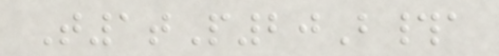T1tP20B#a
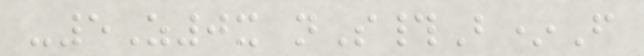-5Z0x nS#B*F
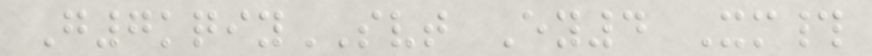G7kqiySVT Ey4 Xm#
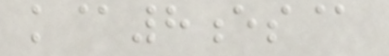k@8es@
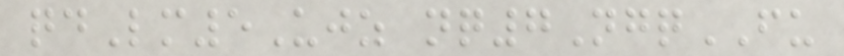qdLm5Ujz nq7NgqFU
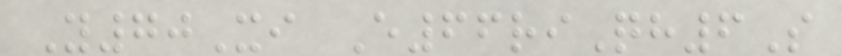Y70Xi E66riQh6S
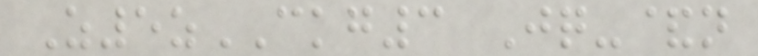Z5zCKG3 Jq-&n
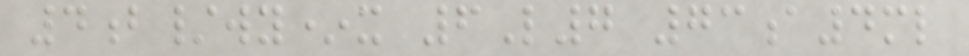4b/wy*x 6L7 73a4ml
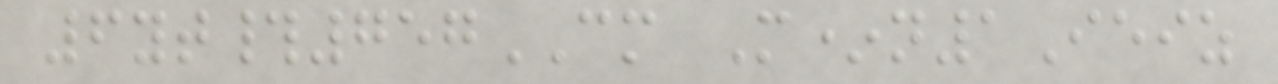6yt#757CM M*n1Ieiz
